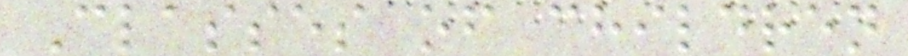Classes of children
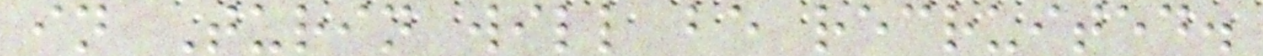in Turin will be recruited.
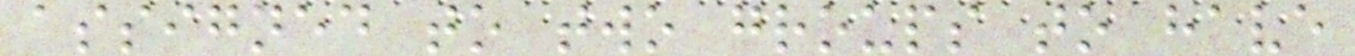assigned to two groups to have
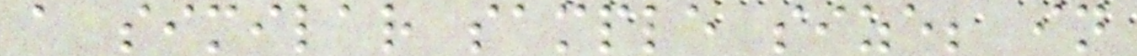a similar sample size; in
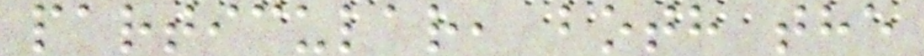particular, both the
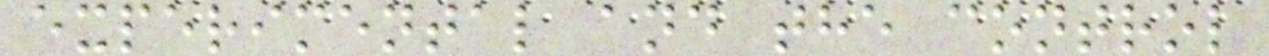experimental and the control
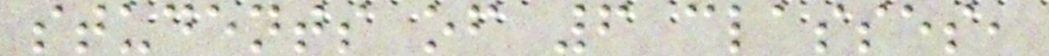students of 6 classes,
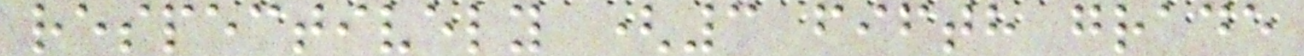respectively (3 fifth grade
